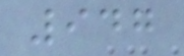947
